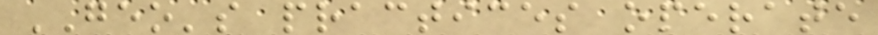GEO's practices operate
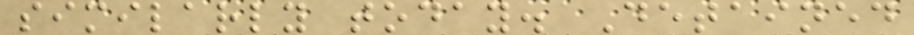similarly today. Detained
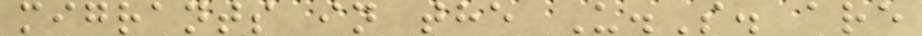migrants in the U.S. are
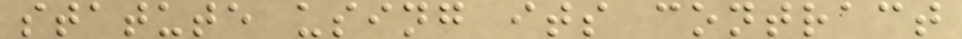statute using its contract
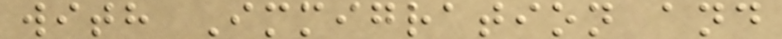with Immigration and
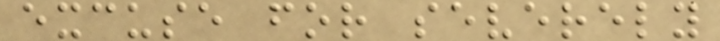excuse for severely
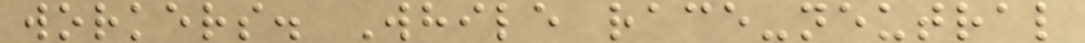workers. While race-neutral
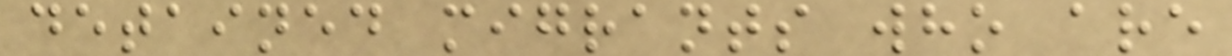detained migrants who are
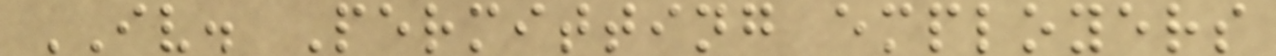IV. Permitting employers
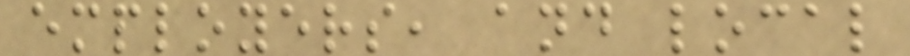employers, and local
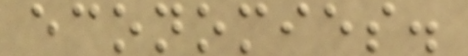economies.
